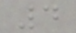4
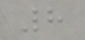8
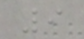9
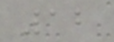12
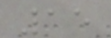15
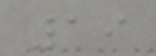19
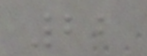22
